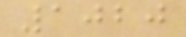1020
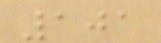101
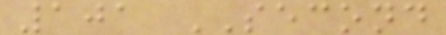101 SECOND
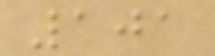101
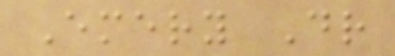Emery Dr
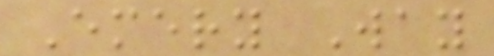Emery Way
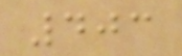403
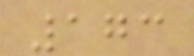173
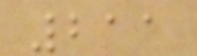211
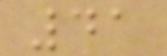41
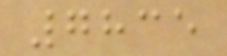7835
